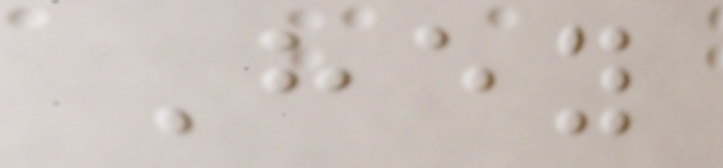Hey
